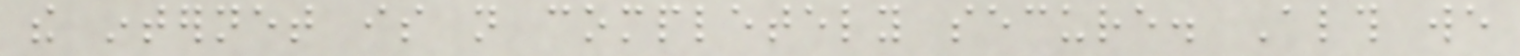the internet is not completely secure. Although we
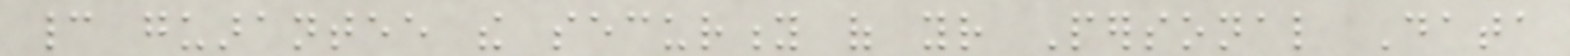cannot guarantee the security of your Personal Data
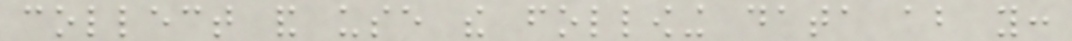collect and use the following data about you:
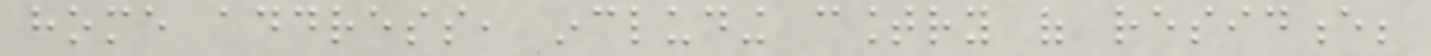home address, including country of residence;
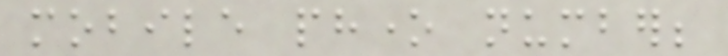mobile phone number;
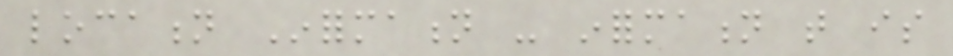location Information - information that is
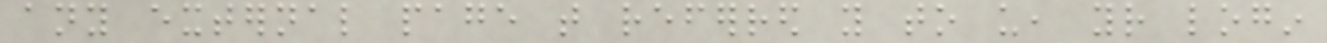any external page that referred you to us, your login
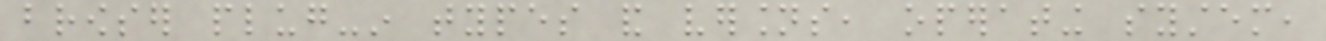browser plug-in types and versions, operating system,
